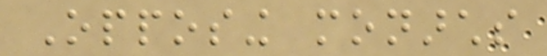Opposing monarchs
